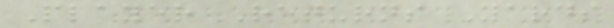Player Returns Yards
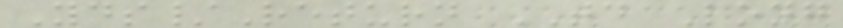Yds/Return TD Long
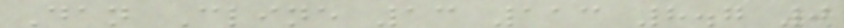Dan Cline 13 113 8.7 0
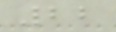22
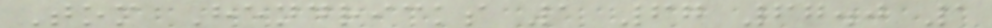Tom Hendricks 1 67 67.0 1
